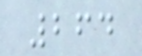264
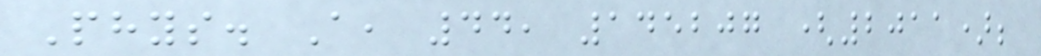Phys. A, 44, 145207 (2011);
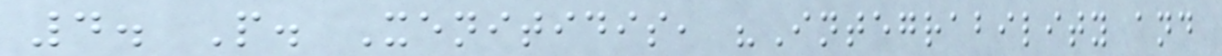4. P. Xenitidis, "Integrability and
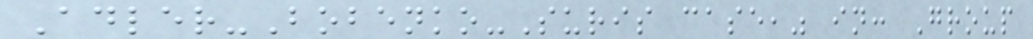Adler-Bobenko-Suris case," in: Group
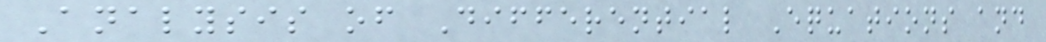Analysis of Differential Equations and
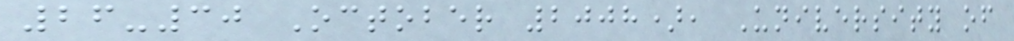26-30 October 2008), University of
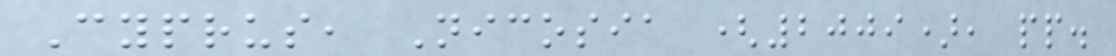Cyprus, Nicosia (2009), pp.
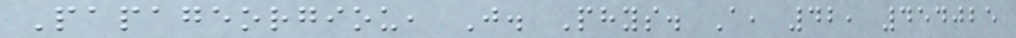Papageorgiou, J. Phys. A, 42, 454025
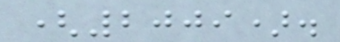(2009).
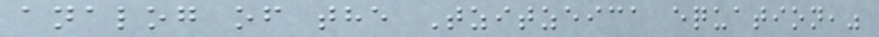analog of the Tzitzeica equation,"
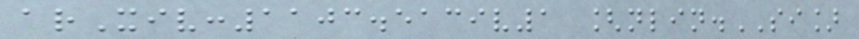arXiv:1103.5139v1 [nlin.SI]
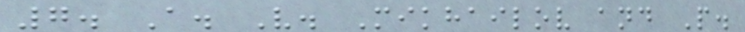7. A. V. Mikhailov and P.
